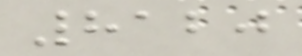8120
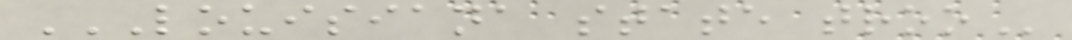LOUISIANA STATE TROO
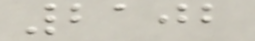2102
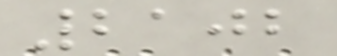2102
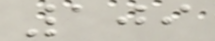109
